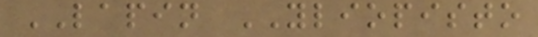LAPIN YLIOPISTO
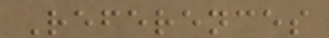References
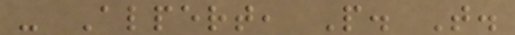- Alpert, P. T.
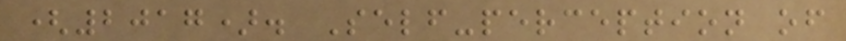(2017). Self-perception of
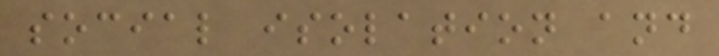social isolation and
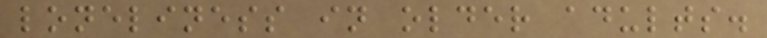loneliness in older adults.
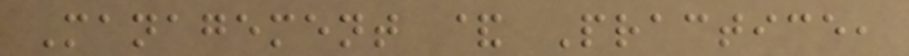Management & Practice,
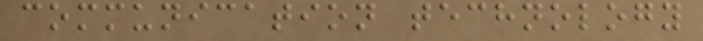communication technology
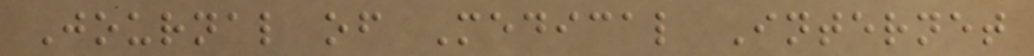Journal of Medical Internet
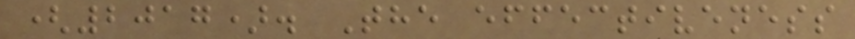(2017). The effectiveness
